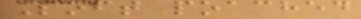Soft poached
